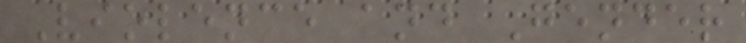Violence and Gender
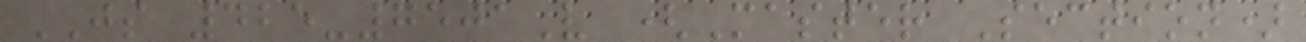JS 425-7501V (Master Section)
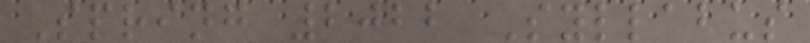Spring 2022 Syllabus
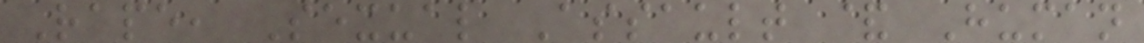Rape, Sexual Assault & Human
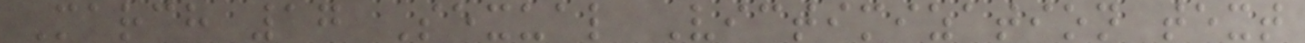March 17 Sexual Victimization text
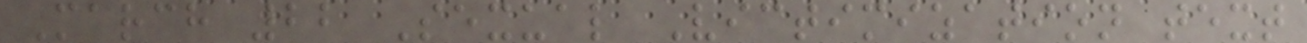March 22 Sexual Victimization text
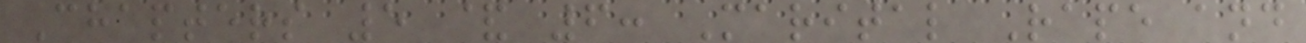Chapters 5 & 6: Marital Rape and
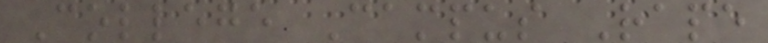College Campus Rape
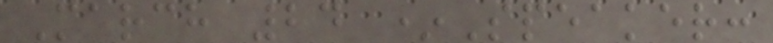March 24 *Speaker:
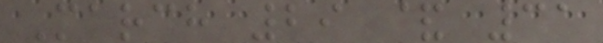March 29 & 31
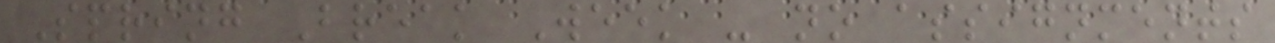Spring Break Week - no assignments
